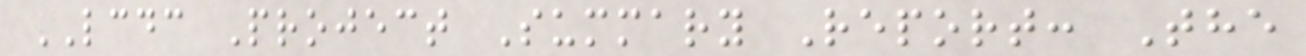LCDC Project Summary Report: The
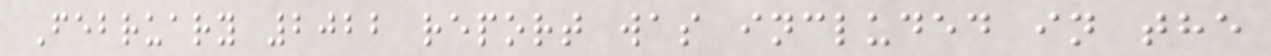February 2022 report was included in the
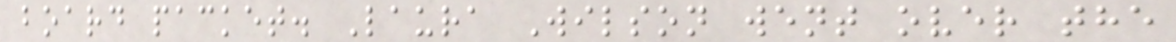board packet. Laura Wilson went over the
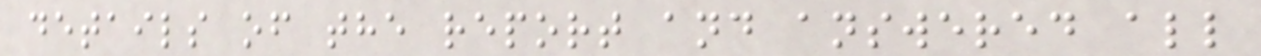details of the report and answered all
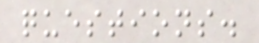questions.
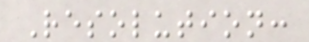Resolution:
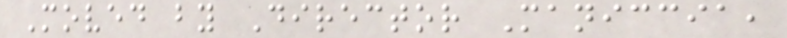Moved by Director Maniccia,
